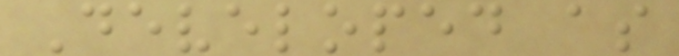Developed as
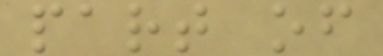part of
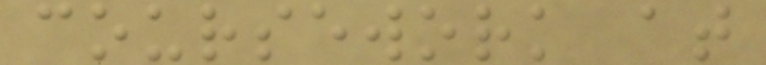coursework at
